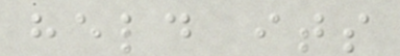held its
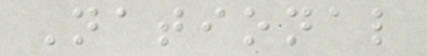National
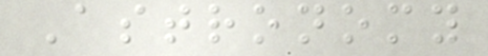Astronomy
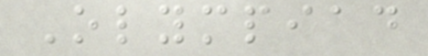Olympiad
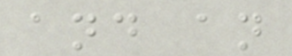and an
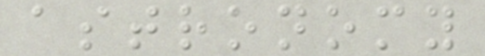astronomy
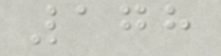178
